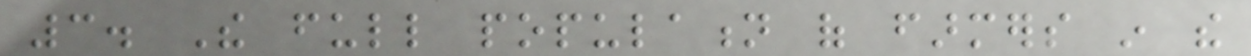3. The full population of farmers in the
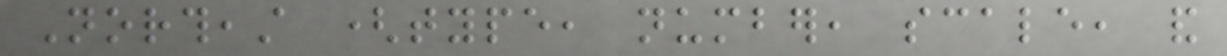Northeast (type, number, scale, and
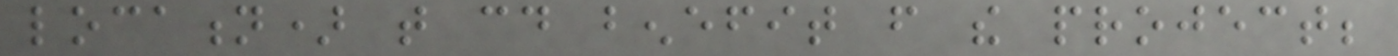location) that could benefit from the project;
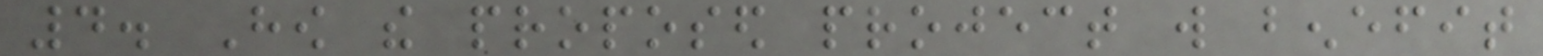4. How the proposed project will benefit
